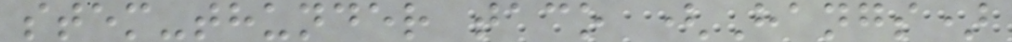stem-thunder taco (Hangs)
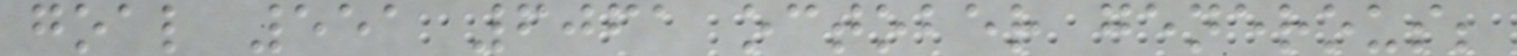goal 551 6061 october generous;
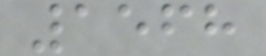1568
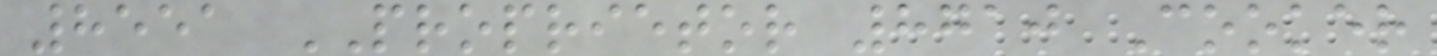8551 PROPRIETOR 8710 Cooker
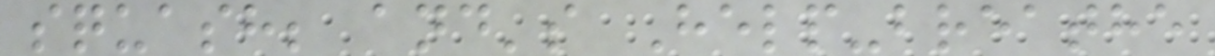squash; and's Help-breathe
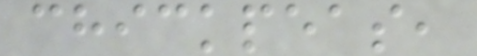chickpeas,
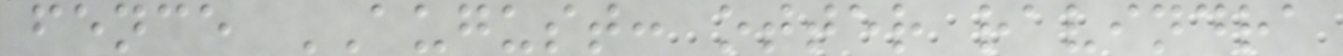fence AUGUST: otter ravindra
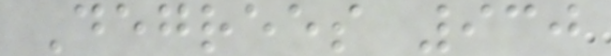Degrees 930
